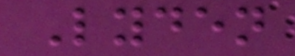Lyden
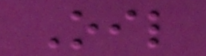Oil
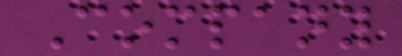Company
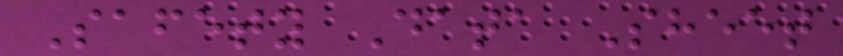Safety Data Sheet
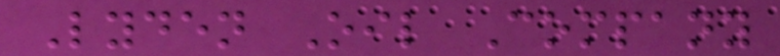Lyden Oil Company
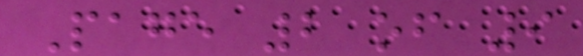Page 2 of 9
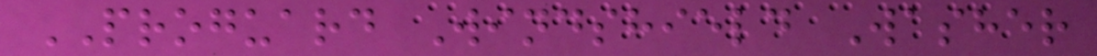PROGUARD Windshield Washer
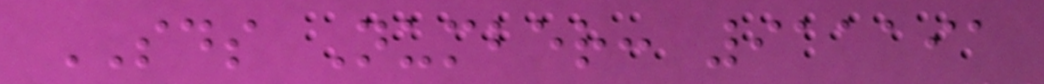SDS Number: 911191
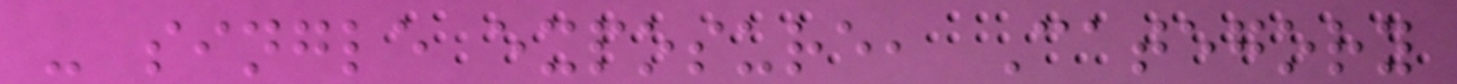- single exposure, Category
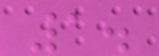1.
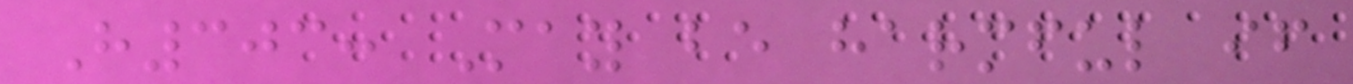H303: May be harmful if
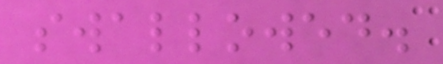swallowed.
